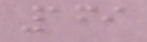169
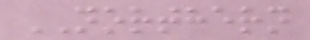NORTHERN
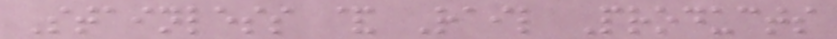Stainless & Rail Products
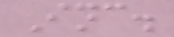Inc.
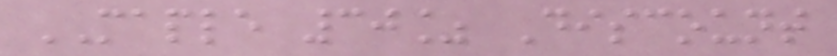MAPLE 30% Discount
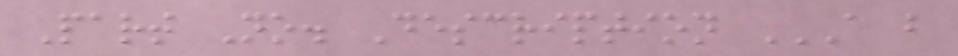Part No. Description A B
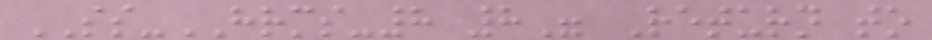SS-HRMS-8 8" Return to
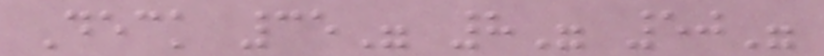Deck 35" 8" 50"
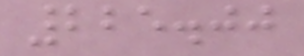225.00
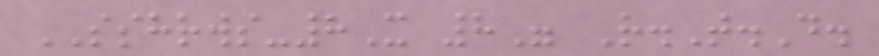SSHRWS-8X 8" R.T.D.
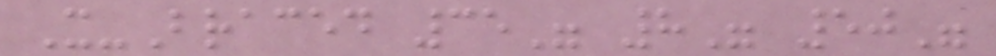X-Braced 35" 8" 50"
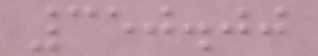350.00
